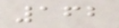162
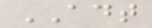ADT
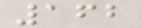162
